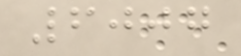6007
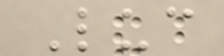Luc
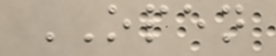OPEN
